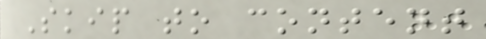Skip to content
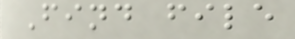Find file
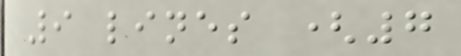9 lines (7
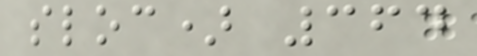sloc) 364
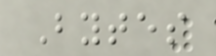Bytes
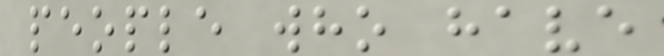people who have
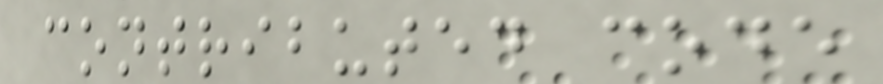contributed code
